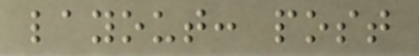layout: post
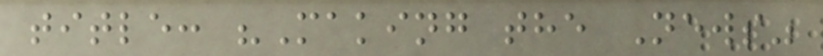title: "Making the News"
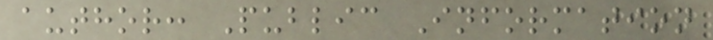author: Public Information
